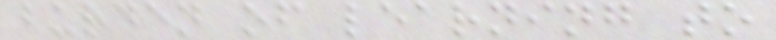burden of learning to
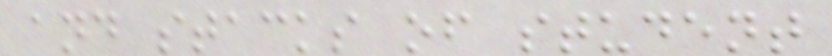and stacks of student
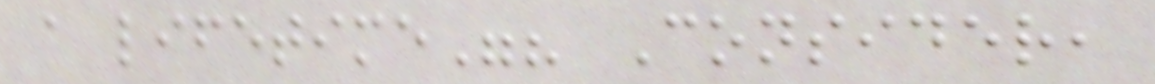a lifetime"? Consider,
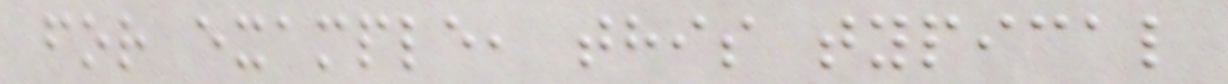for example, this typical
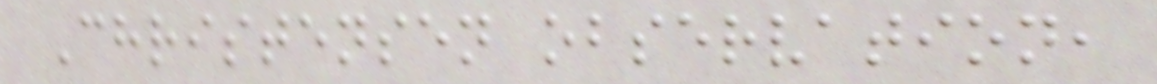Christensen observation,
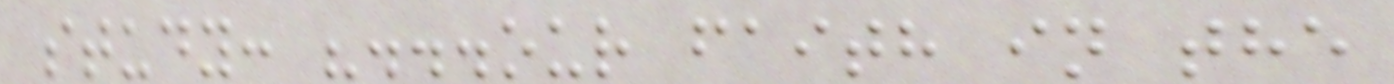study: "...our faith in the
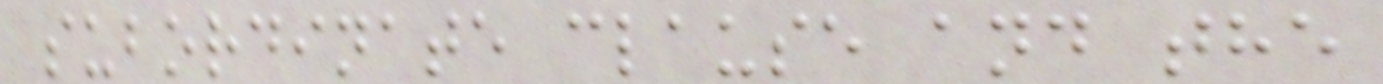subordinate clause and the
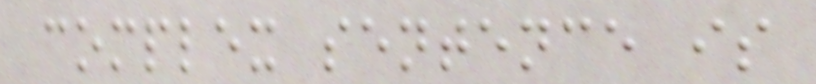complex sentence is
